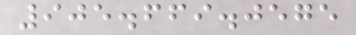905.669.0575
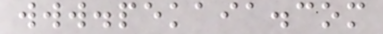www.pekaia.com
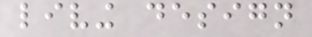living design
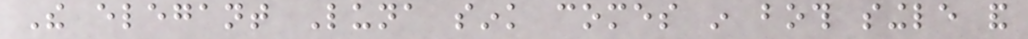The elegant Luna sink comes in both single and
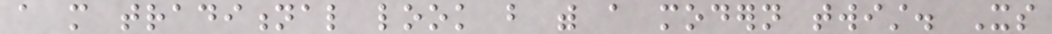a more traditional look but with a modern twist. Its
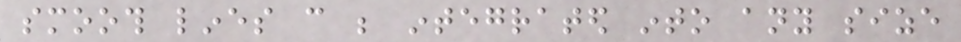smooth lines can be integrated into any size
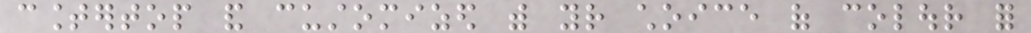countertop and customized with your choice of colour for
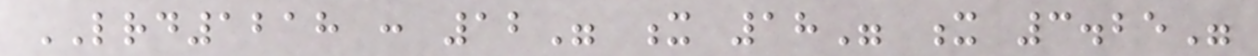LRD1218 : 12" x 18" x 3.25"
